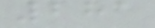281
